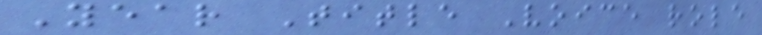Year Title Voice role
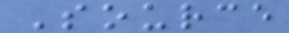Source
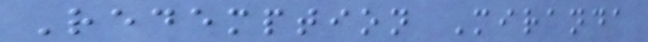Redemption Miranda
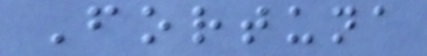Fortuna
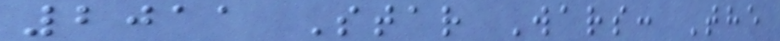2011 Star Wars: The
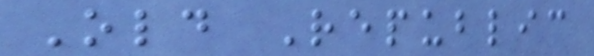Old Republic
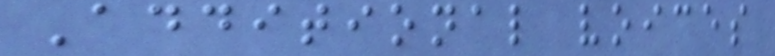Additional voices
